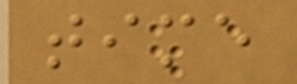time
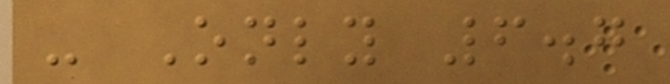- Only 6.7
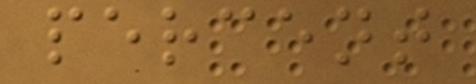percent
